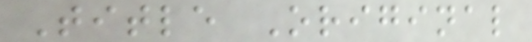Title Original
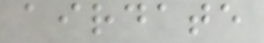airdate
